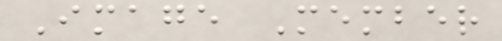Image Member
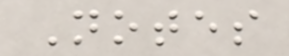Notes
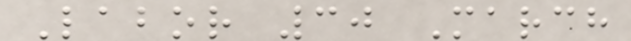Labor 30 March
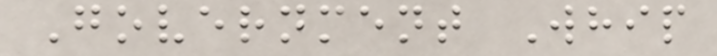Government Whip
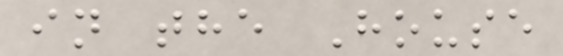in the House
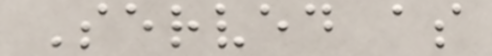Served as
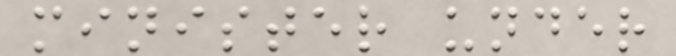minister under
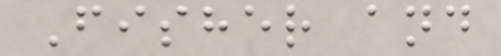Fisher and
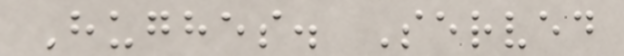Hughes. Served
